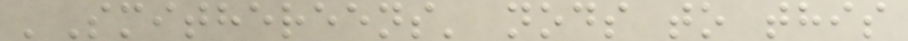'Smithereens' nods to this
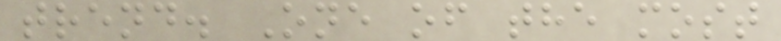trend. One of the most
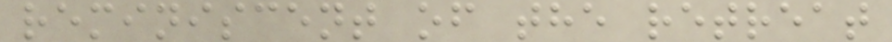reminiscent of the retreat
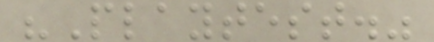"Playtest."
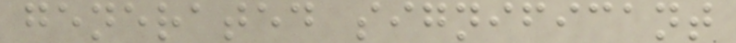generated significant
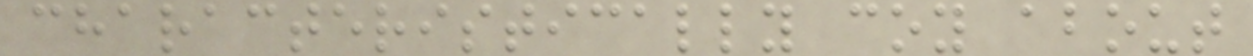characteristically coy about
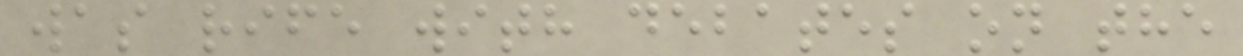was rife with debates on the
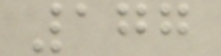177
